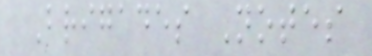Brigades Notes
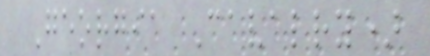Georgia Cavalry)
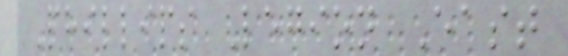Phillips Legion East
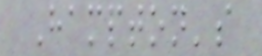Hampton's
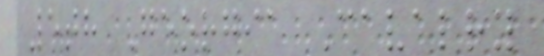5th Georgia Cavalry
